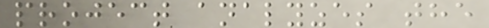project analyzes the
